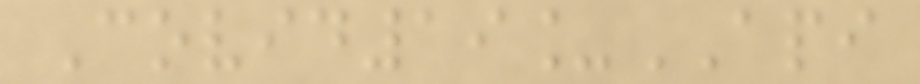Covid19_API
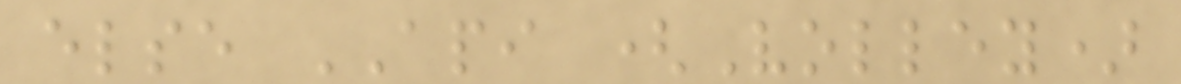else API (Volley)
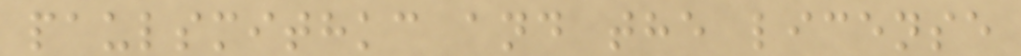paulsmithkc and the license
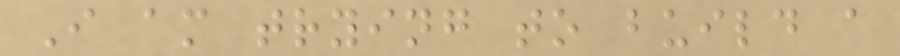I am trying to build a
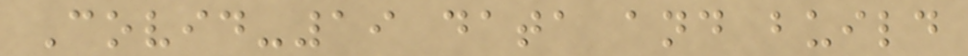Covid-19 data and build
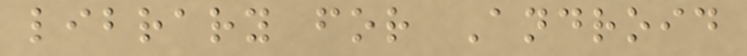library for Android
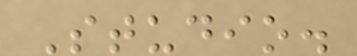Studio.
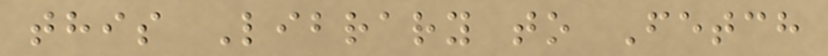this Library to Fetch
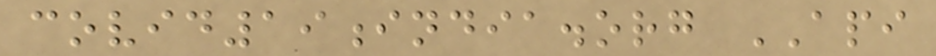covid19india.org API
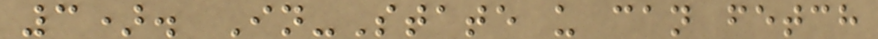3). In-State u can fetch
